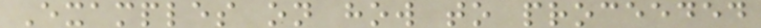Examples on how to proceeded
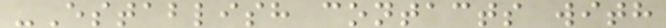-Establish contacts with
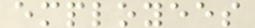employees
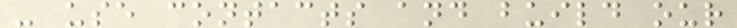- use contacts and build our
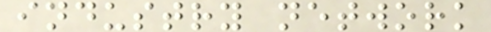industry network
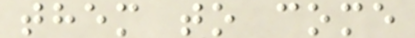them to come
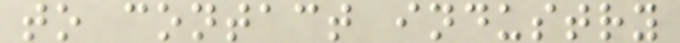to contact industry
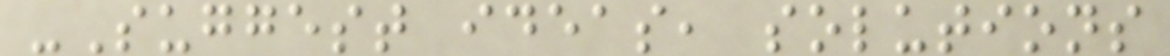-Suggest ideas, solutions
